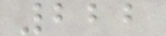222
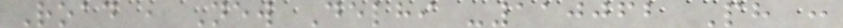Road , New Delhi -110062 Ph :
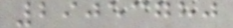29053780
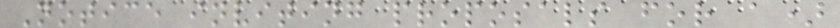Notice inviting proposals for a)
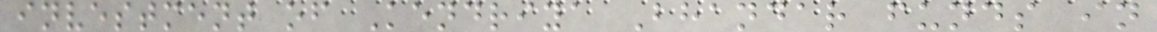investment of Kendriya Bhandar funds in
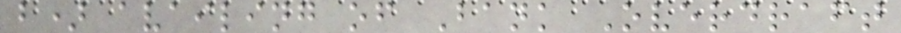b) availing of Bank Overdraft
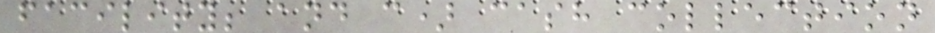facility; and c) cash collection
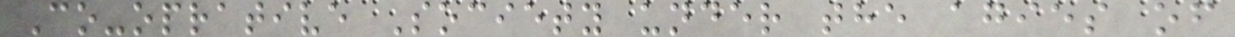Co-oprative Society under the agies of
